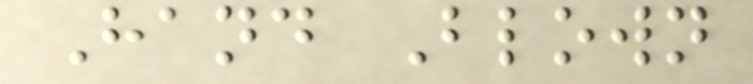Hand Blown
